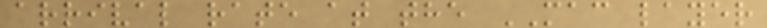arrival rate at the MAC layer
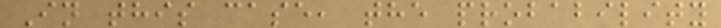In this case, the probability
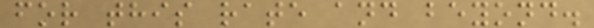for this rate and beyond.
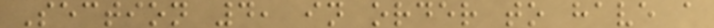Section 4, in order to have a
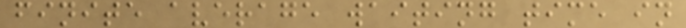finite average waiting time in
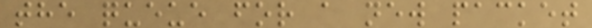the queue for a new packet
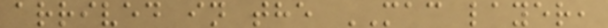arrived in the MAC layer,
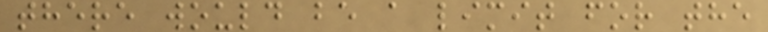there would be a limit for the
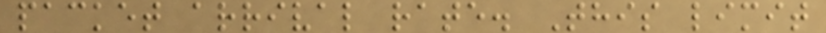packet arrival rate. This limit
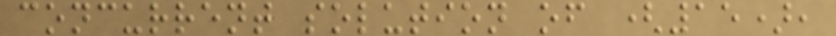concurrent solution of (15),
